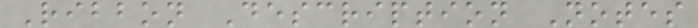Ribbon Description Notes
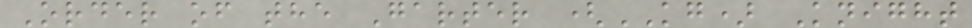Order of the Garter (KG) Knight
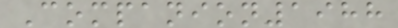Companion1988
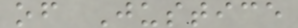of Justice
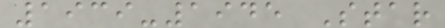1939-1945 Star
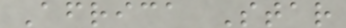Africa Star
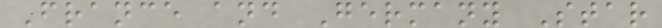France and Germany Star
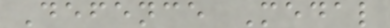Defence Medal
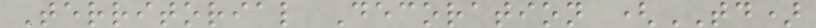Territorial Decoration (TD)
